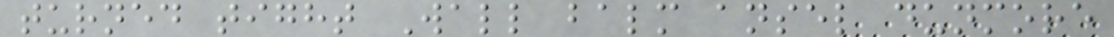turned tight Wall balm ansel dunmore
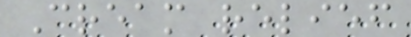Cream relief
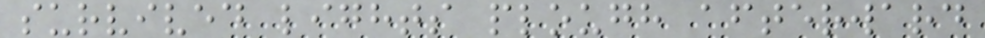survived lights plough afterward
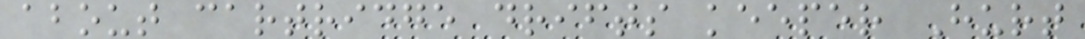about cartridge drifts keeper Hurt
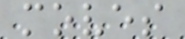moves
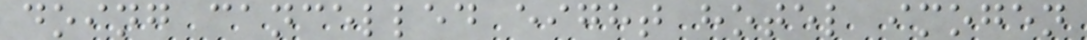doing cancelled eight hotel imogen
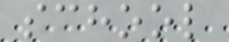school
